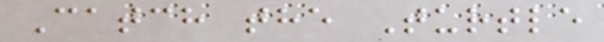Catch the Turtle
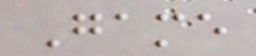Game
